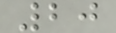20
